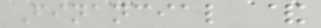Financial &
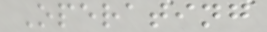Operating
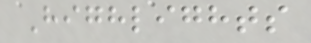Highlights
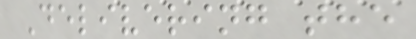Delivering the
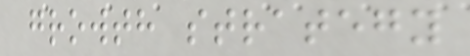growth strategy
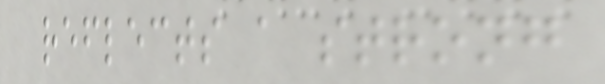reflects a strong
